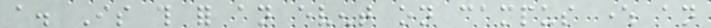a. Is this for an event on campus where an
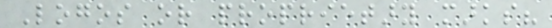Logos or proprietary marks?
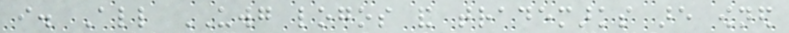i. All UWG logos and trademarks are owned
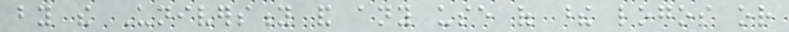by the University and any use of these logos or
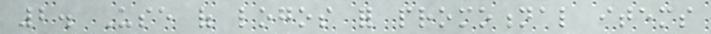2. Use of logos for promotional items
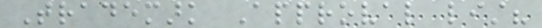Trademark Approval list?
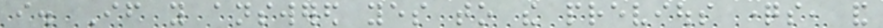i. If you answered yes to the previous questions, and
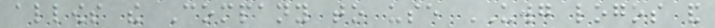allows the Company to use UWG logos and
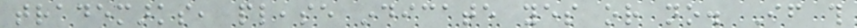trademarks, please indicate yes or no. If this
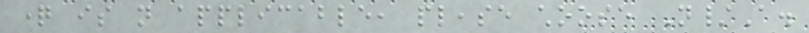question is not applicable, please choose N/A.
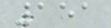151
